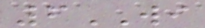6WI
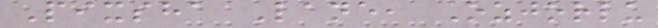Pixsha Lane, Ozjorlu
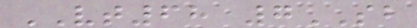VT68 7SB
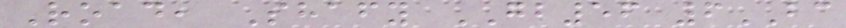Road, Shafy GB56 6BC
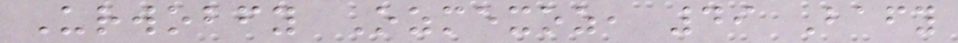Urwobfy Ozmexoz, 49 Bafy
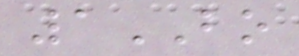1BO
